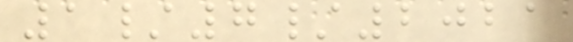1/7/2021
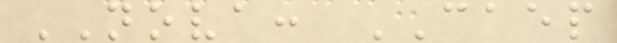NOVA: CAEP
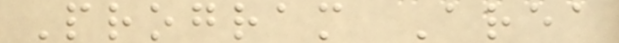Program Area
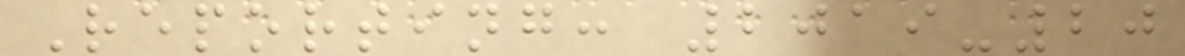Reporting: 2019-20
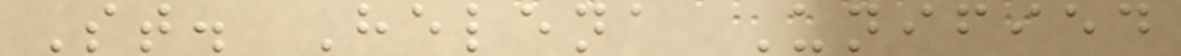St. Helena Unified
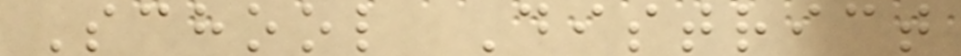School District
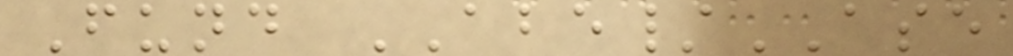Fund ABE/ASE
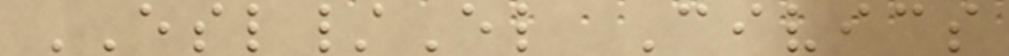ESL/El Civics
